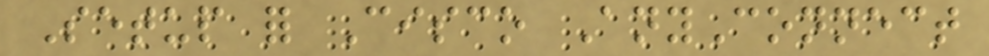Setup for Cisco AnyConnect
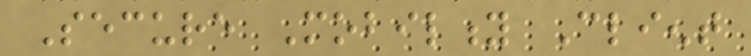Secure Mobility Client
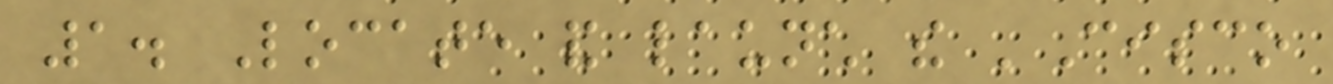1. Locate and launch the 'Cisco
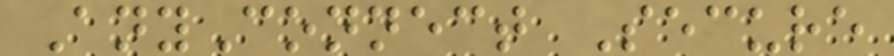AnyConnect Secure
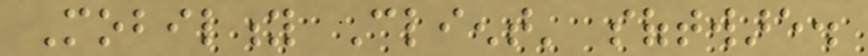Mobility Client' software.
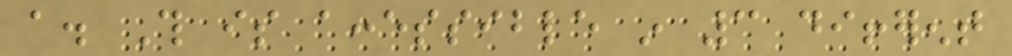a. This is accessible in 3 different
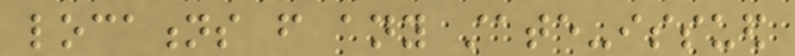locations from any state-issued
